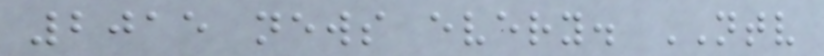2015 news every. NTV
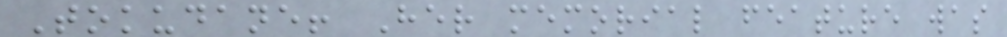Tokudane! Her memorial feature was
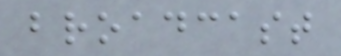broadcast
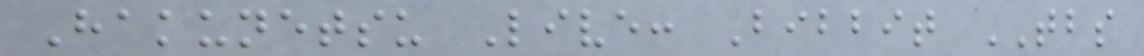Hakunetsu Live: Bibbit TBS
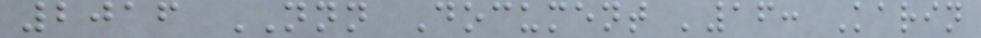2016 NNN Document '16: Karin
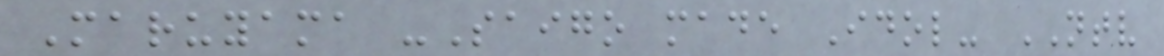Maruyama -Saigo made Idol- NTV
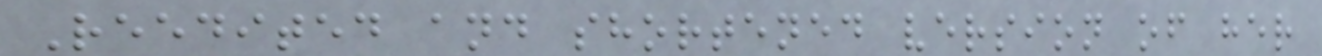Reedited and shortened version of her
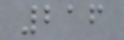216
